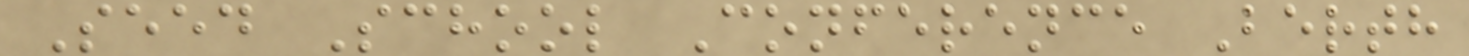Seed School Conference Berth
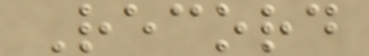Record
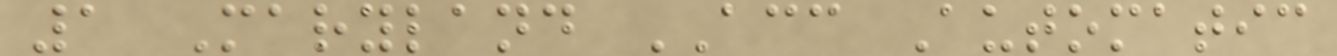1 Maryland ACC Automatic
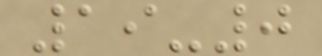19-0
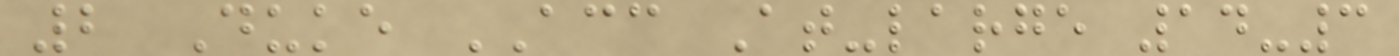2 Duke ACC At-large 14-3
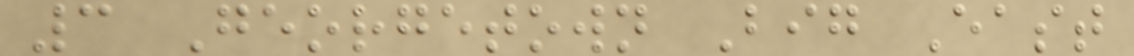3 Georgetown Big East
